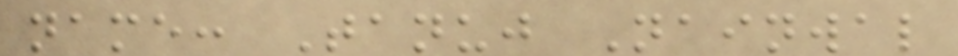name: Tanuj Nainwal
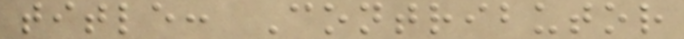title: Contributor
